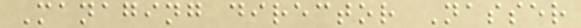Managing director Nasser
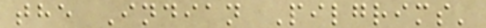the Indian Pilgrims'
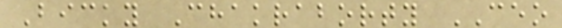Bicky Chakraborty CEO
